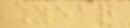Year
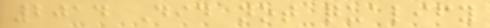2014 Did not qualify
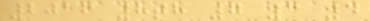2016 8th 7 3 4
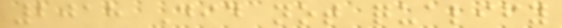2018 Did not qualify
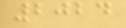2024
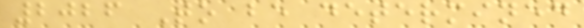2026 To be determined
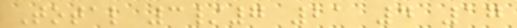Total 3/7 21 4 17
